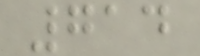714
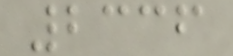2336
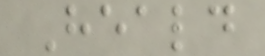Heald
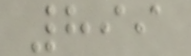899
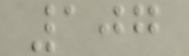107
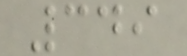349
